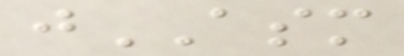jASM
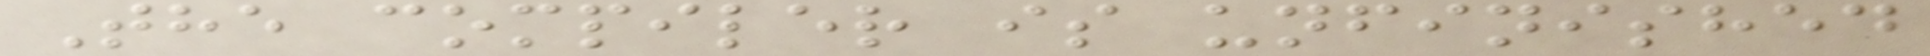The compiler is unfinished
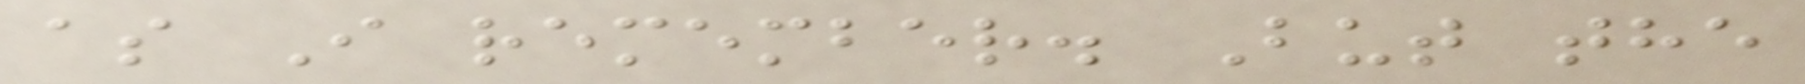as I remember. But the
